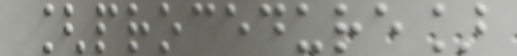[procedure]
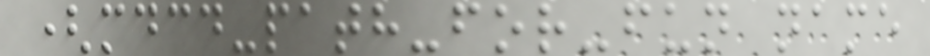(mdcd-path-for-fun name
